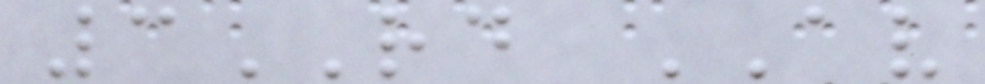3RD AV
